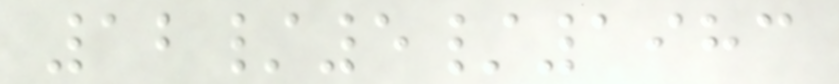12/5/1983
